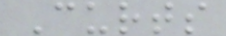Curts
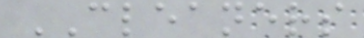CLEANERS
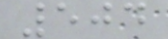504
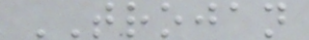TROJAN
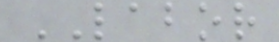LABOR
